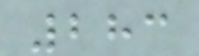283
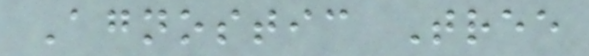Agnostic Tree
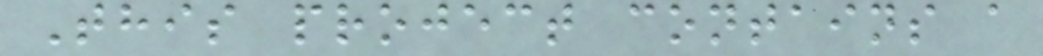This project contains a
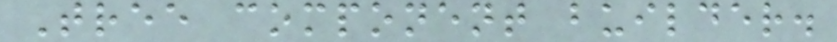Tree component builder.
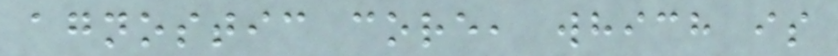agnostic core, which is
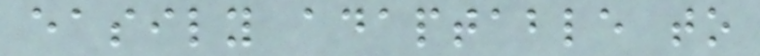easily adaptable to
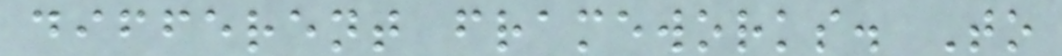different frameworks. To
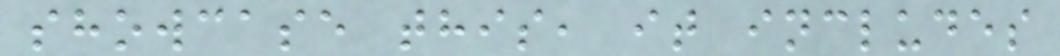showcase this, it includes
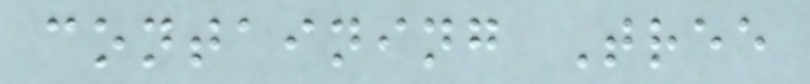containing Tree
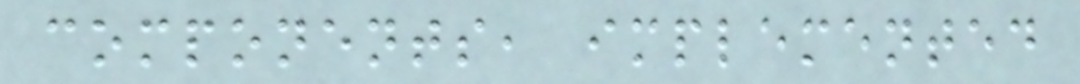components, implemented
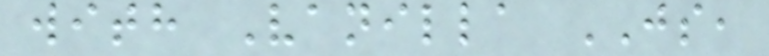with Vanilla JS,
